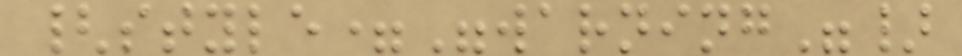{style="warning"}
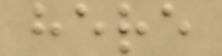here
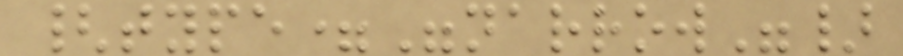{type="narrow"}
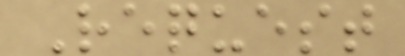Request
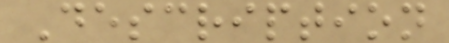Description
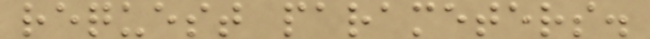request parameters.
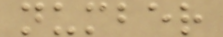number
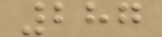287
